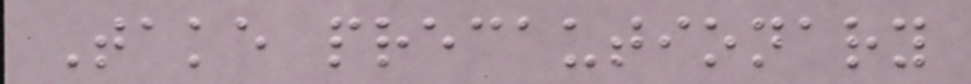Take precautionary
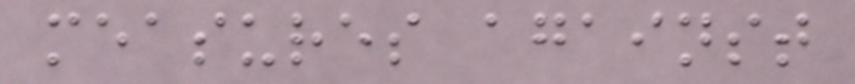measures against
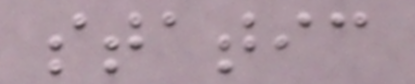static
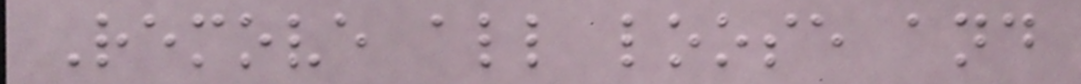Remove all loose and
